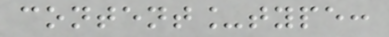content_type:
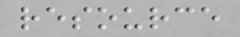resource
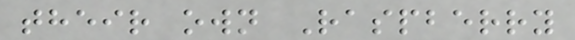their own Raspberry
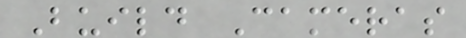Build Cameras
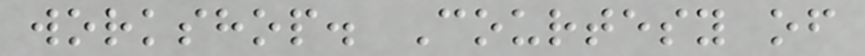workshop. Courtesy of
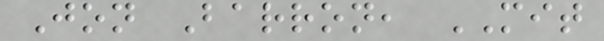Jon Barron, MIT
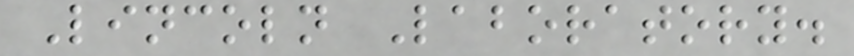Lincoln Laboratory.
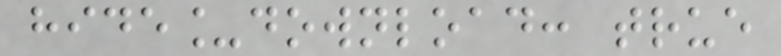hide_download: true
